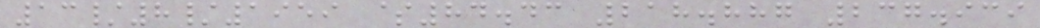13/8/1959 $84.43 218.887 237.939
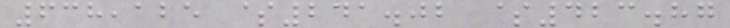638,125 $241.02 $423.87
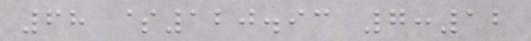68 $120.93 7:12
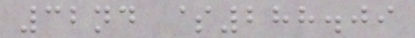32nd $288.09
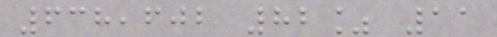638,602 82% 11
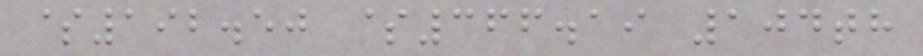$192.50 $366.19 104th
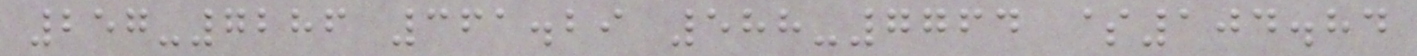257-7286 361.29 588-7764 $104.84
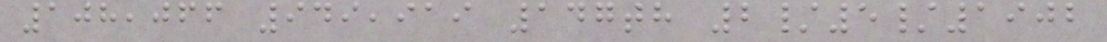108,066 949,919 147th 2/5/1902
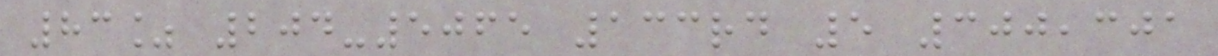83% 204-5065 133rd 5 300,301
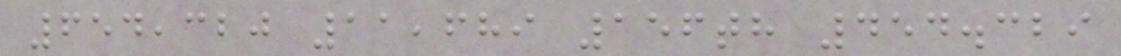654,320 11,689 156th 454.329
